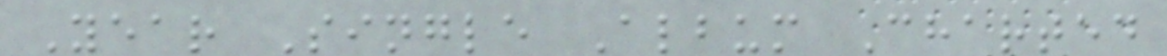Year Single Album Charted
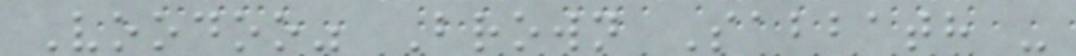Voodoo" Brown Sabbath -
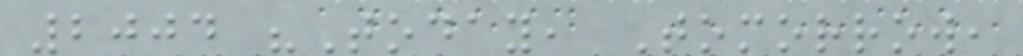2004 "Today, Tomorrow,
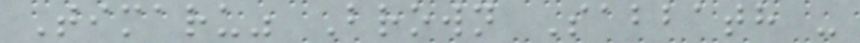Timaru" Brown Sabbath -
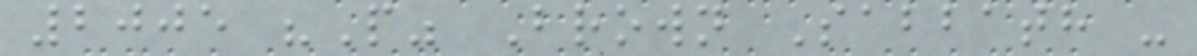2005 "P" Brown Sabbath -
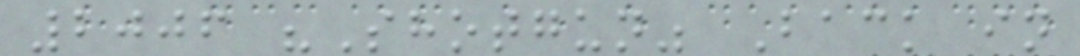2006 "Shotgun" Back in
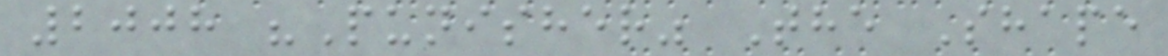2008 "Punisher" The Shape
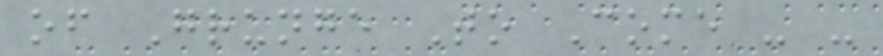of Grunge To Come - -
